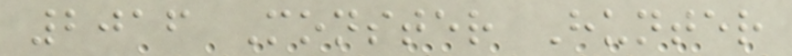2016 Monster Hunter
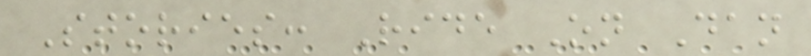Stories: Ride On Dan
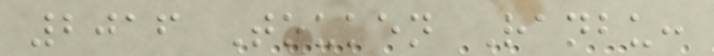2016 Touken Ranbu:
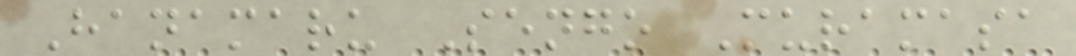Hanamaru Sengo Muramasa
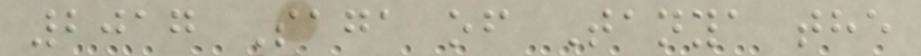2017 Saga of Tanya the
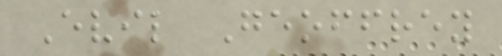Evil Geoffrey
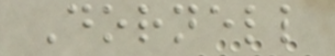Dornell
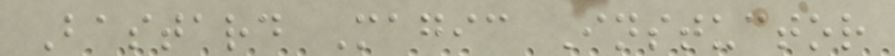Bastard Magic Instuctor
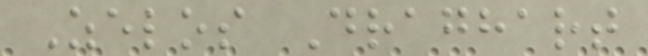Zelos Draghart
